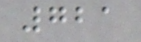721
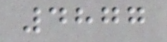4877
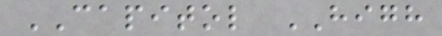CAPITOL HIGH
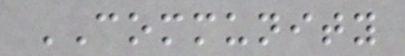COMMUNITY
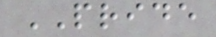PRIDE
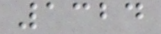1324
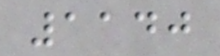1140
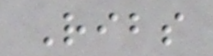Ribs
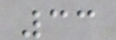33
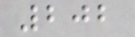202
